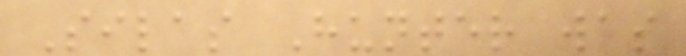Silas Hunter was
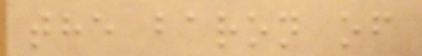the baron of
